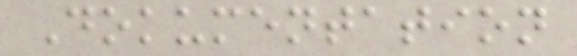Dokumentation
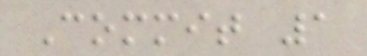Commit 1
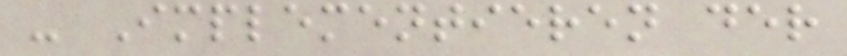- Implementieren der
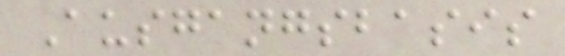Ausgangsbasis
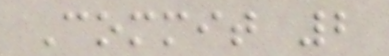Commit 2
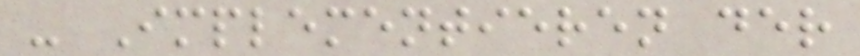- Implementieren der
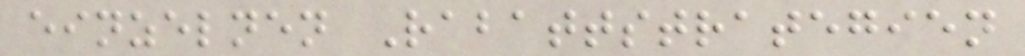einzelnen Rabattstrategien
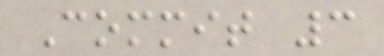Commit 3
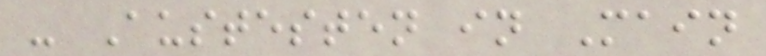- Austesten in Main
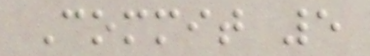Commit 5
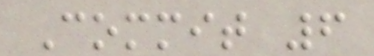Commit 6
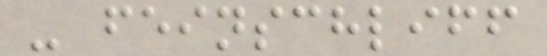- feinschliff
